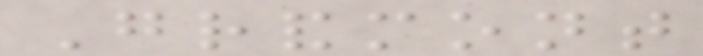Grandmont
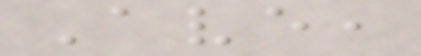Ave,
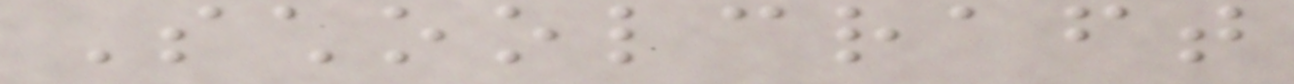Schoolcraft
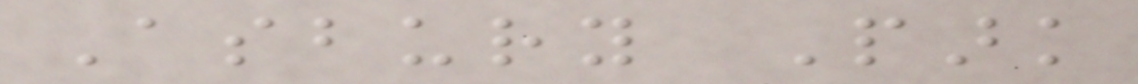Asbury Park
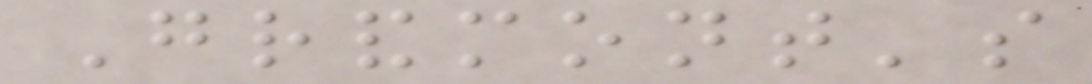Grandmont's
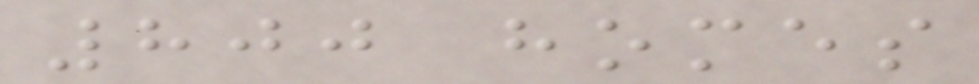800 homes
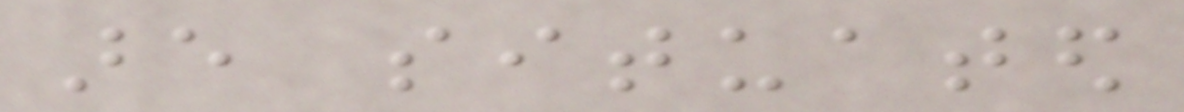are situated
